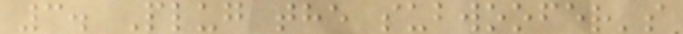3. Plug the subwoofer's
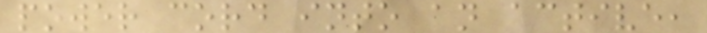power cord into an active,
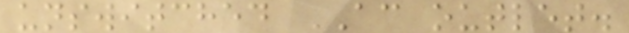unswitched AC outlet.
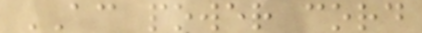AC power cord
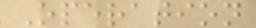Operation
